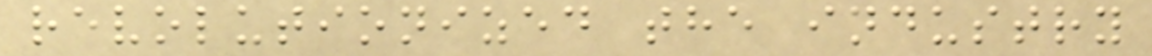revolutionized the industry
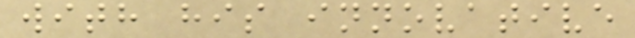with his innovative
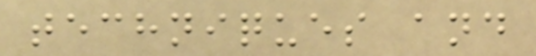techniques and
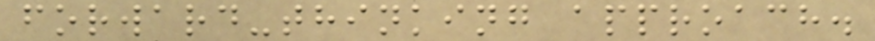forward-thinking approach.
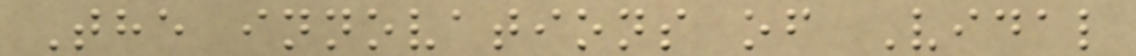The innovations of Vidal
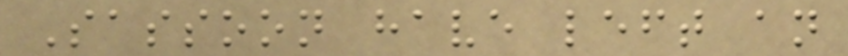Sassoon have left an
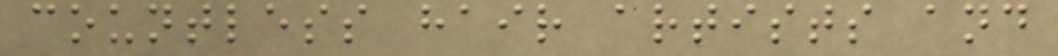countless hair artists and
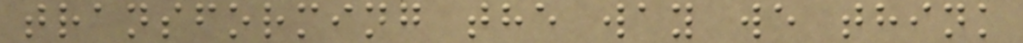transforming the way we think
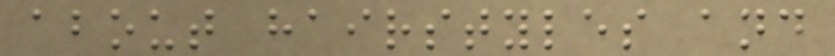about hairstyles and
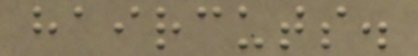haircuts.
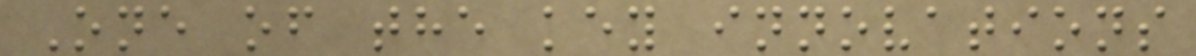One of the key innovations
